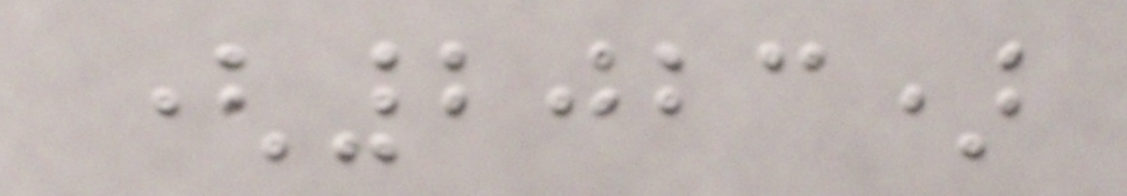(2023)
